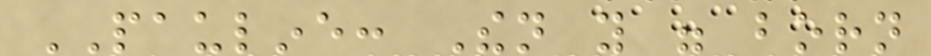PAULINE: Then you were born
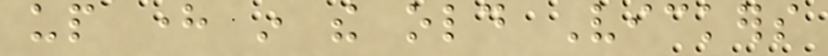up here in the old Vickers
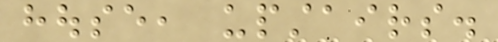house, upstairs.
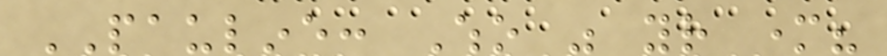PAULINE: Who was your mother?
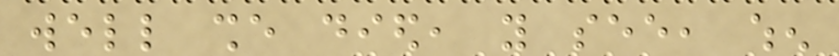well she died, you see, when
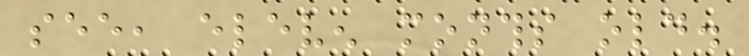see, eleven months old.
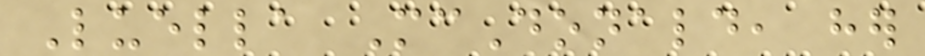Luella McDonald, her
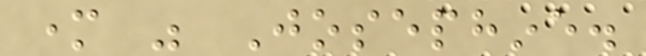mother was Josephine.
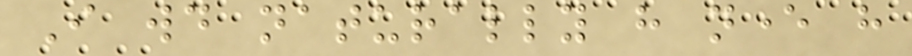I would naturally have never have
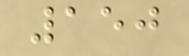150
